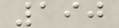190
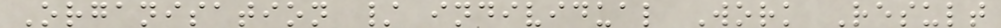Organisation / individual Work Result
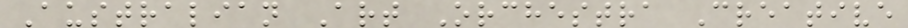Australian Art Orchestra Creative
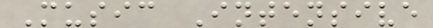Music Intensive
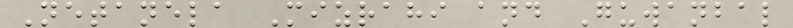Netanela Mizrahi and Guwanbal
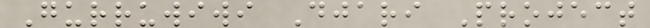Gurruwiwi Djari Project
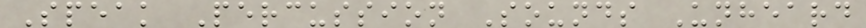Speak Percussion Sounds Unheard
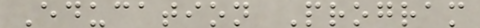Education Program
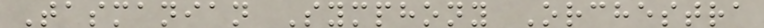Tasmanian Symphony Orchestra
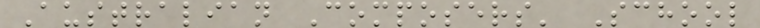Australian Composers' School
